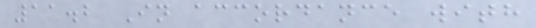11.2 In accordance with
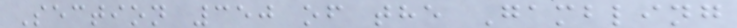Section 350 of the Gambling
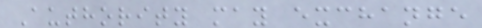Authority may exchange
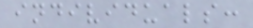individuals:
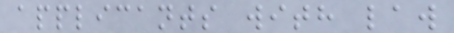applicants with law
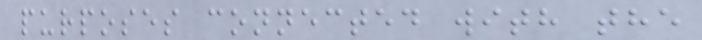purposes connected with the
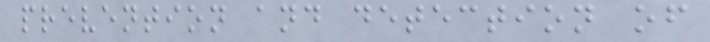prevention and detection of
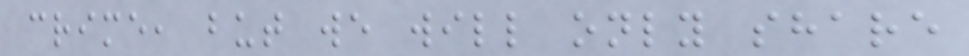crime, but we will only share
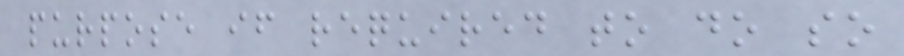purpose if required to do so
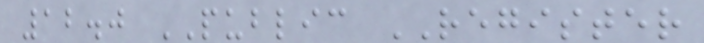12.0 PUBLIC REGISTER
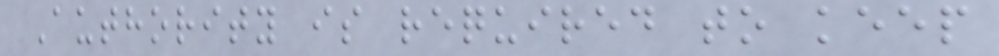Authority is required to keep
